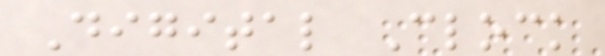Digital Clock
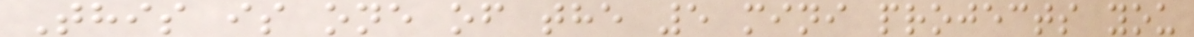This is one of the 5 mini projects you
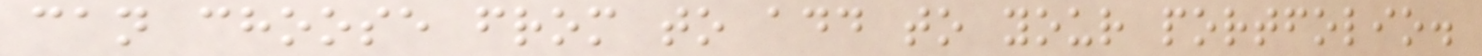can choose from to add to your portfolio.
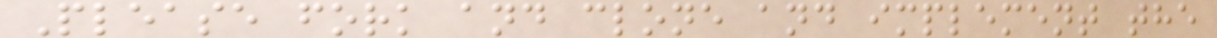Please fork and clone and implement the
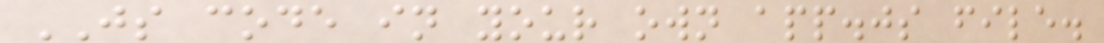JS code in your own app.js file.
